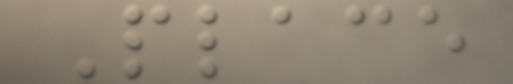Place
